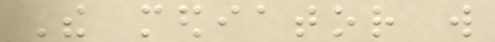The mediator will
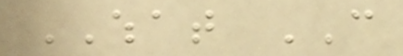WHAT CAN
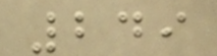249
